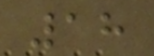18
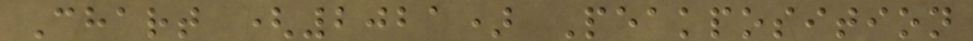Chart (2021) Peakposition
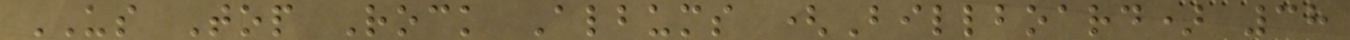US Top Rock Albums (Billboard) 38
